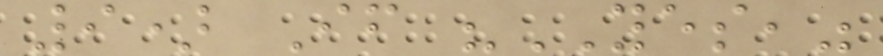9) If "YES,"
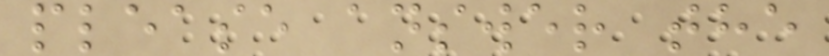please answer the
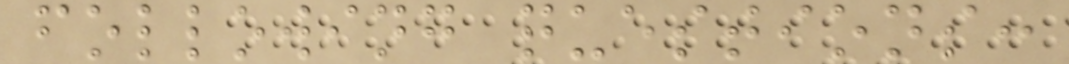following questions:
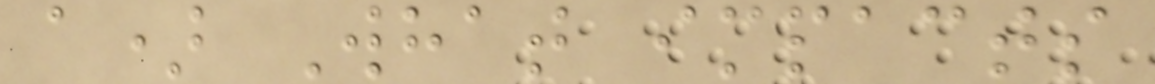a) What impacts
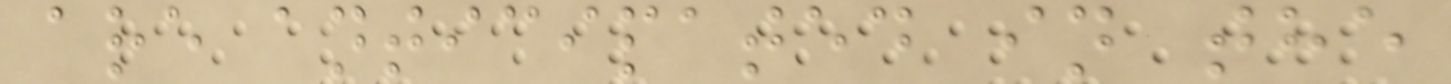are anticipated in the
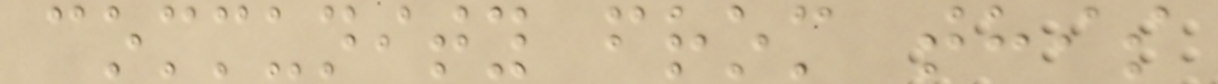community from this
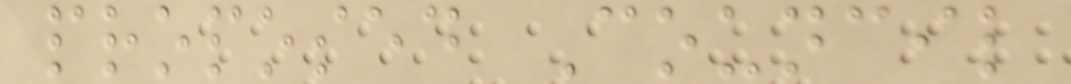proposed Council
